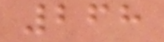268
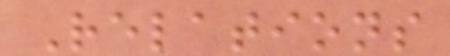Relations
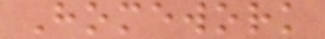Homework
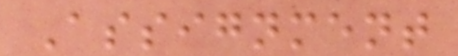Assignment
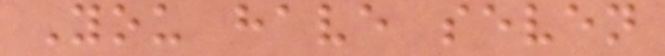You have seven
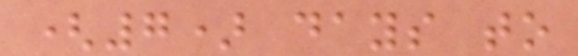(7) days to
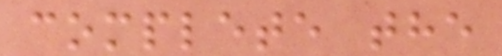complete the
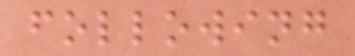following
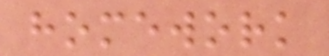homework
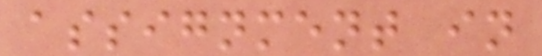assignment in
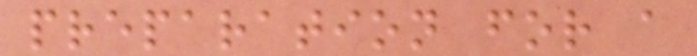preparation for a
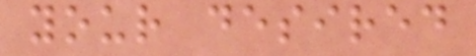your desired
